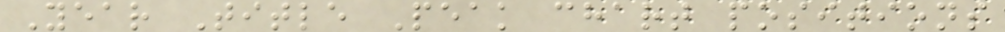Year Title Peak chart positions
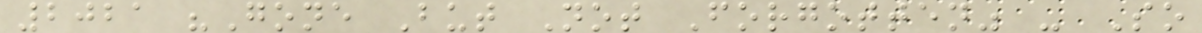2021 "Gone But Not Forgotten" - So
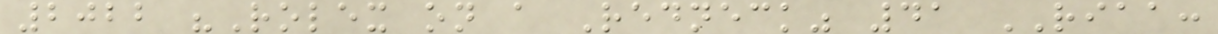2022 "Rolex on a Redneck" 41 RIAA:
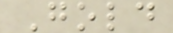Gold
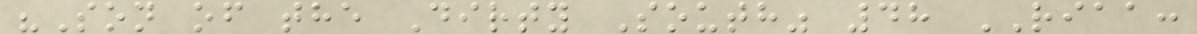"Son of the Dirty South" 48 RIAA:
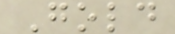Gold
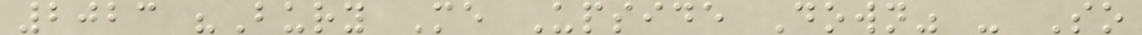2023 "Bury Me Upside Down" - So
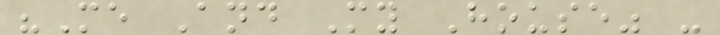"Me And My House" -
